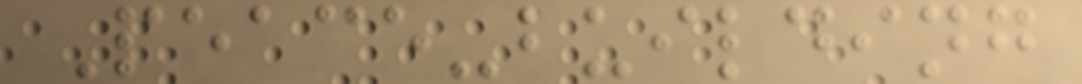Peace-building
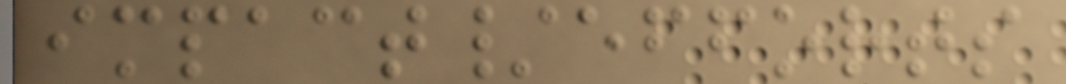impact/efforts
